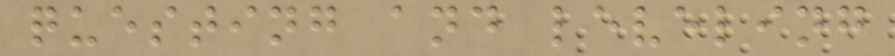questing and leveling
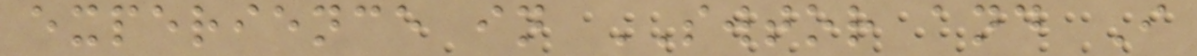experience in SWTOR and I
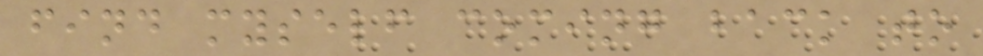find myself coming back to
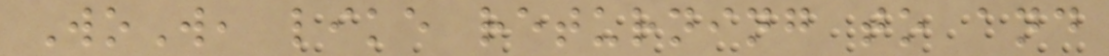WoW, like returning to and
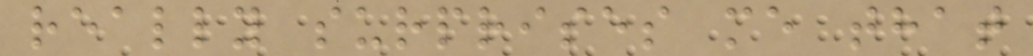really surprises me that
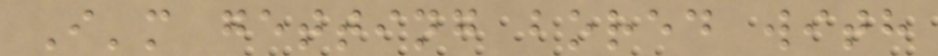I'm getting bored with
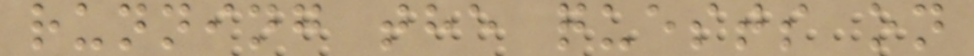running the quests on
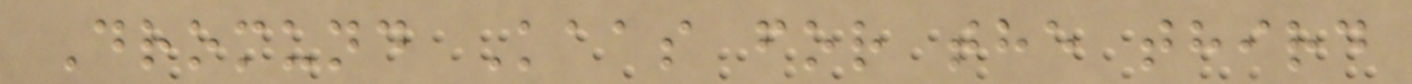Dromund Kaas for the third
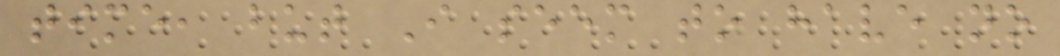time, but I seem to have no
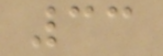33
